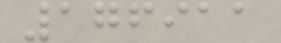176911
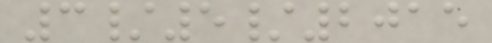3/5/2015
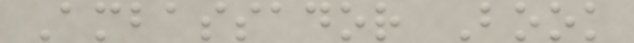Ambassador Book
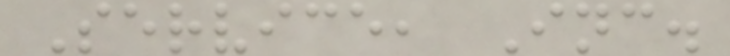Service, Inc.
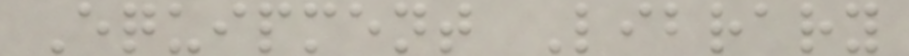Equipment Library
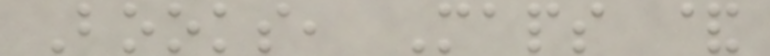Books, Maps &
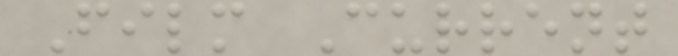Film Current
